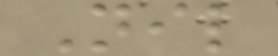Nil
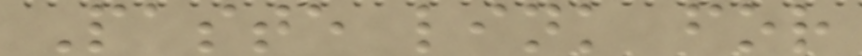Paste link for
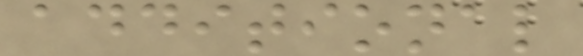additional
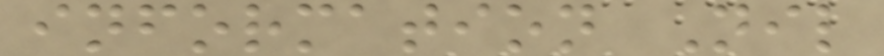information Nil
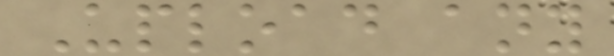Upload any
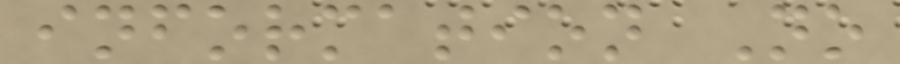information No
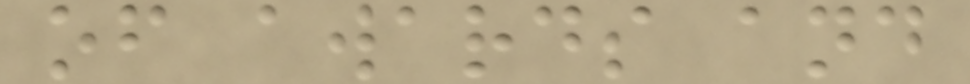of awards and
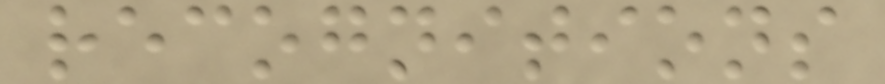recognitions
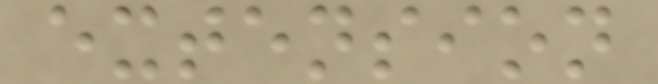extension
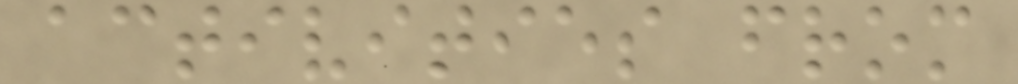activities from
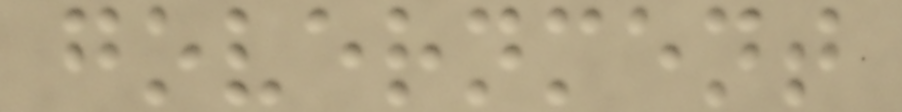government
